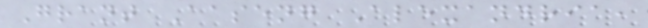Grant Aaseng Alexandria,
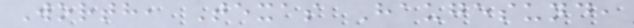Worth, Texas Haugesund,
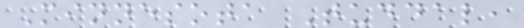Minnesota Tuddal,
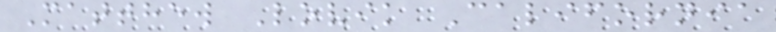Matthew Lovik California
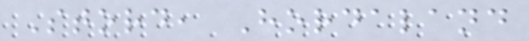Stord, Hordaland
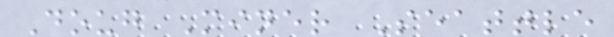Doug Miner Seattle
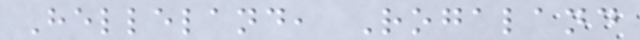Helleland, Rogaland
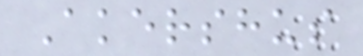Akershus
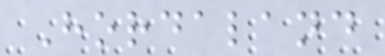Hordaland
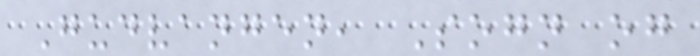Gudvangen, Sogn og
